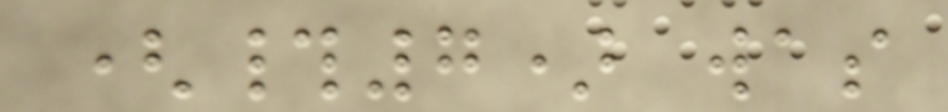(#7) was
